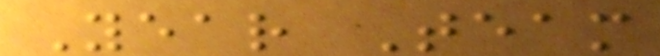Year Team
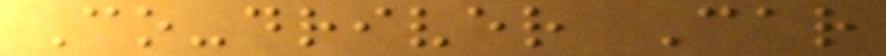Co-driver Car
